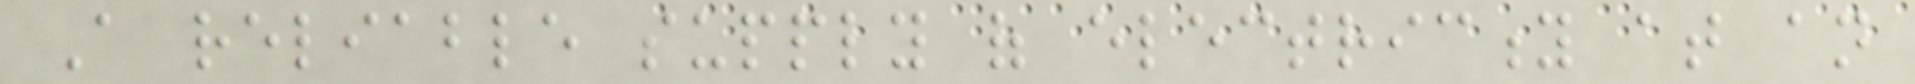A reliable supply of electricity at an
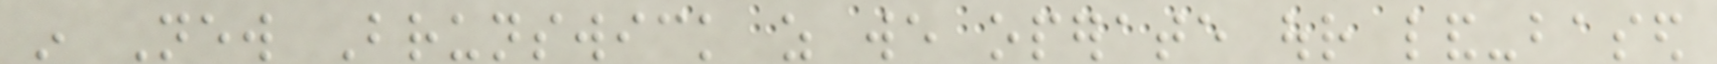in New Brunswick as we operate our land-based
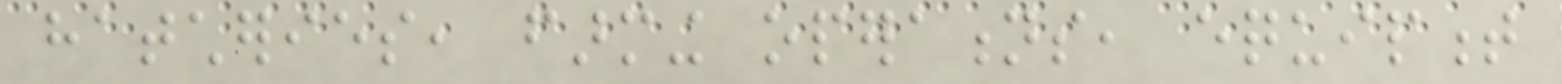hatcheries, farming operations, equipment
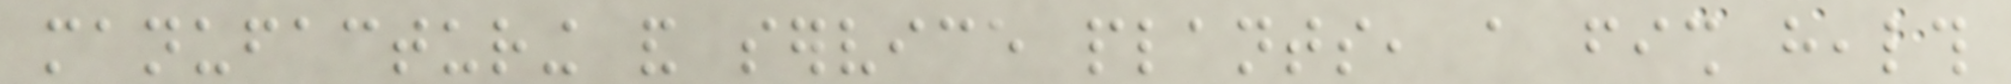manufacturing and service plants, a fish health
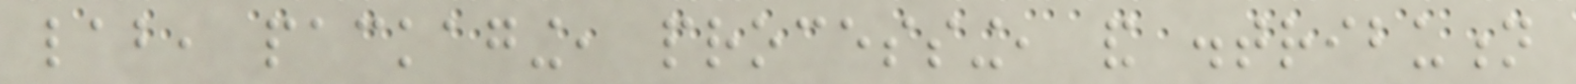lab, packaging, processing, and distribution
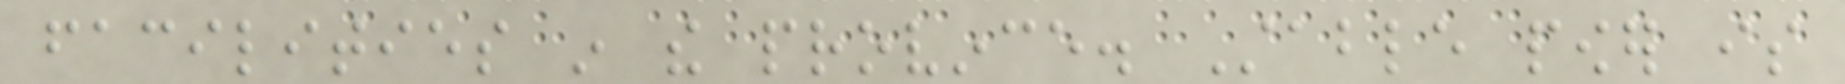facilities in the province. Stable power is
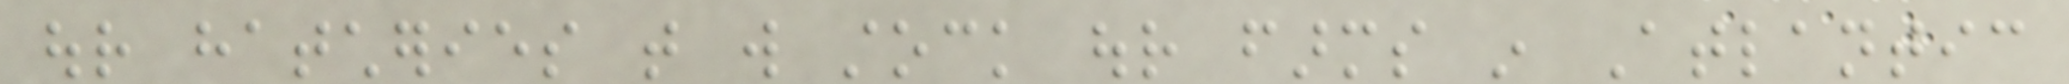our hatcheries that will stock our farms in Atlantic
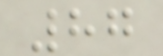87
